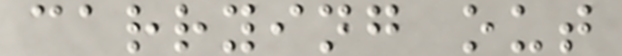carrying out
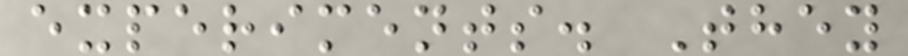experiments. They
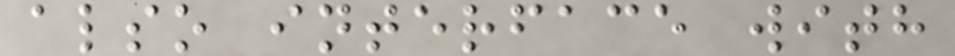also interface with
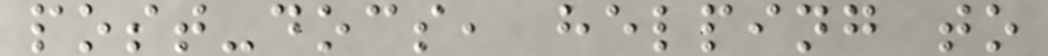post-docs, helping to
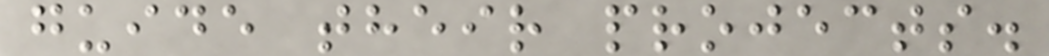guide their projects.
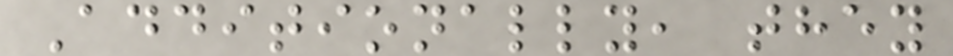Additionally, they
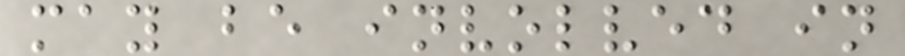may be involved in
